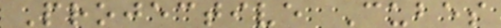Projective Cubes
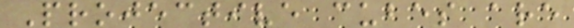Projective cubes are
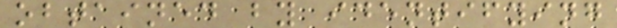obtained by identifying
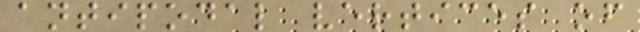antipodal vertices of
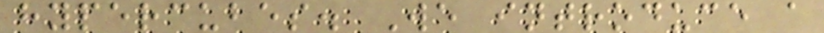hypercubes. We introduce a
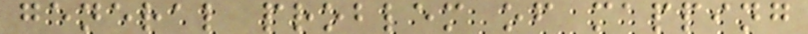general problem of mapping
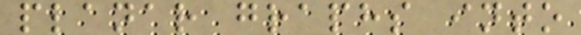planar graphs into
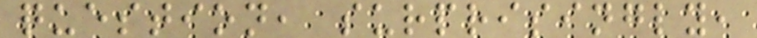question, surprisingly,
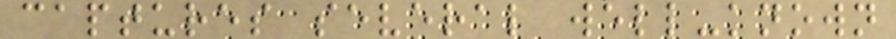captures several well-known
